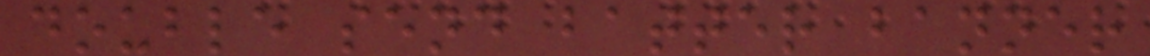double send batter banner
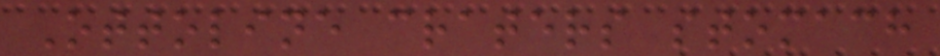Ottoline craters stomach
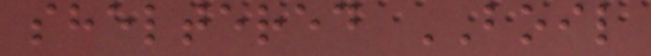sheltered BOIL
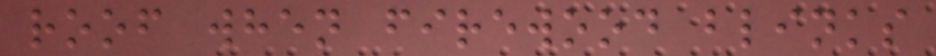roof when firewood blinks
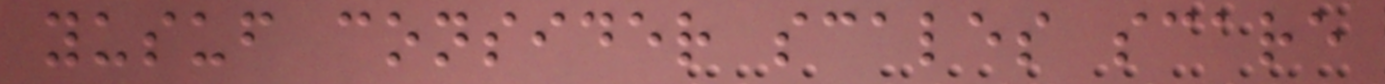yusuf consider scales scare
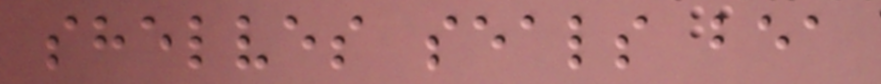shelves seals bea
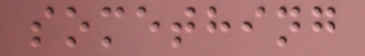something
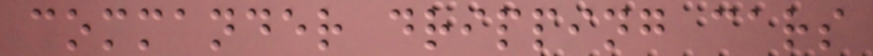commander dripping cars
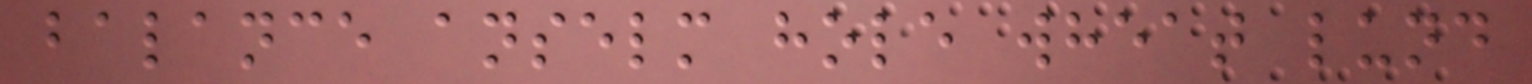balance anselm hole wheat lund
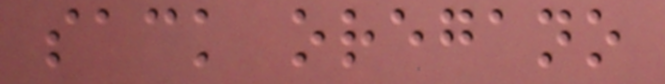sack oregano
